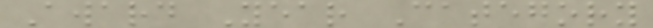Award Year Category
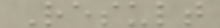Result
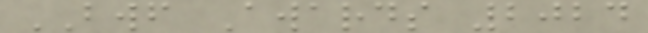BWF Awards 2024
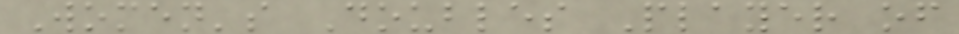Women's Doubles Player of
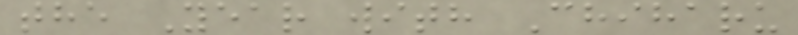the Year with Chiharu
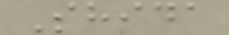Shida
